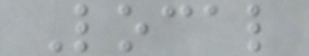Local
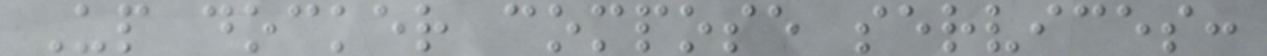Up docker compose services:
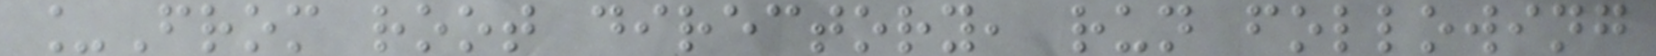_From root directory, run following
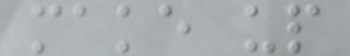make up
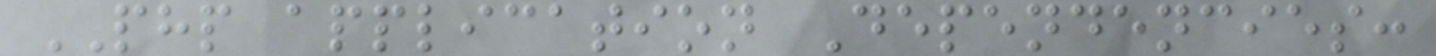PHP application Dependencies:
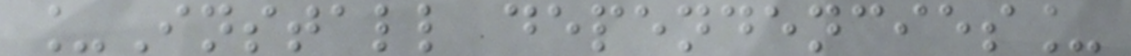_Install dependencies_
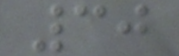30
